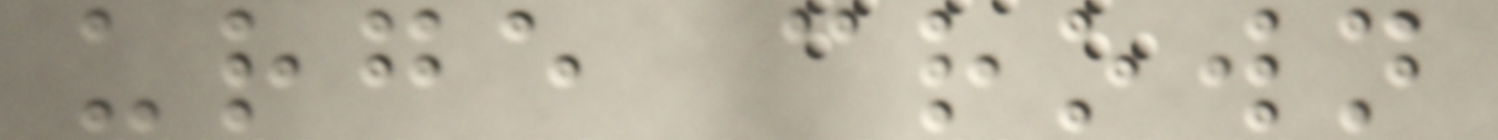urge crown
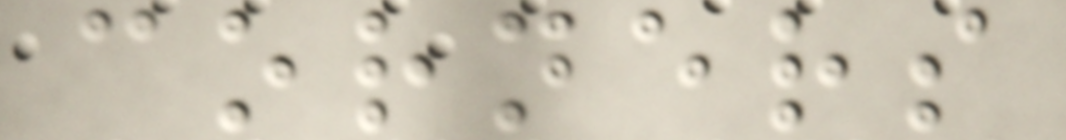corners
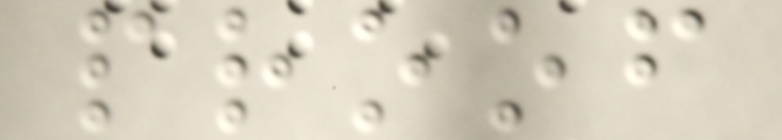proof
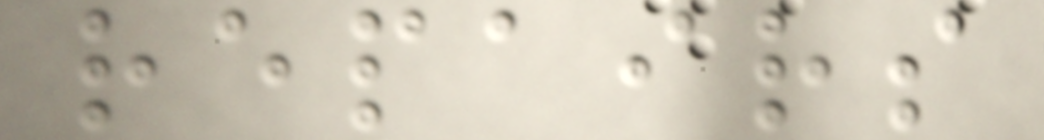repairs
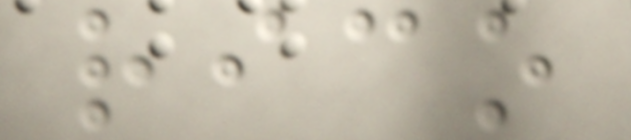rico
